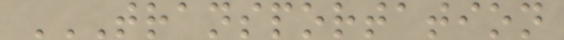TRANSPORTATION
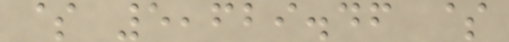$ 5,629.46 $
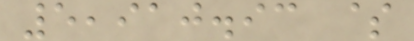5,910.93 $
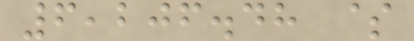6,206.48 $
